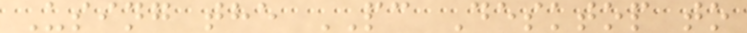Using the PC Desktop to
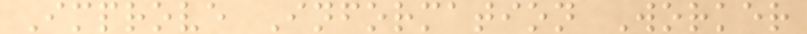Improve Information Worker
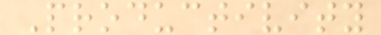Productivity
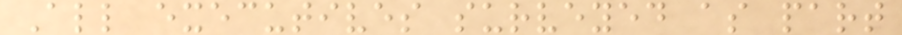All executives surveyed as part
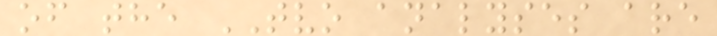of the TVO analyses are
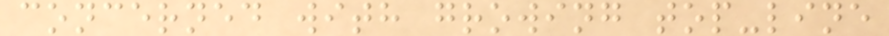concerned with growing top-line
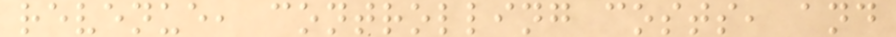revenue, controlling costs, and
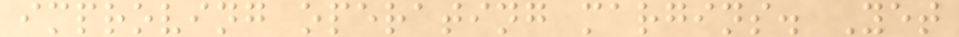improving operating margins. Yet
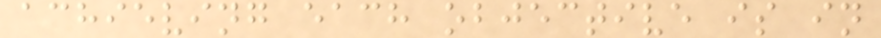achieving each objective is in
